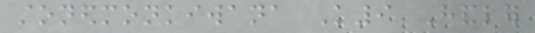stonedmonkiwana K9 Handler
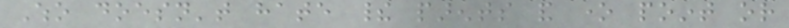Who doesn't hate their parents and one point or
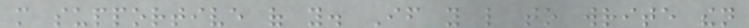more supportive of you. If you like to write then
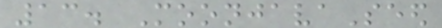13. MoonjavaSeed
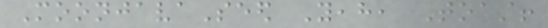MoonjavaSeed Yeah, Toast!
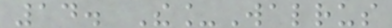14. The_Walrus
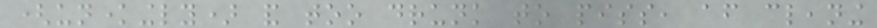(unknowingly) and too drunk to piss, after cleaning
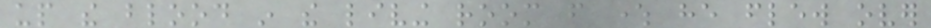up the blood in the living room from where he flew over
